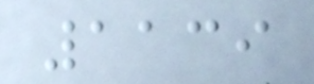1139
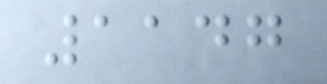1147
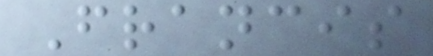Francis
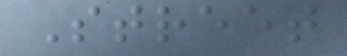Street
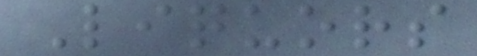Liquors
